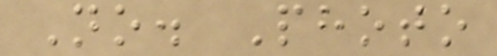No. Photo
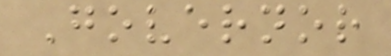Governor
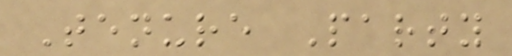Tenure Party
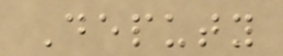Deputy
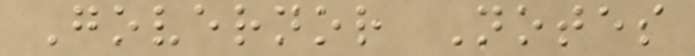Governor Notes
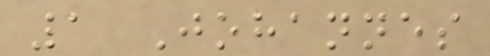1 Johannes
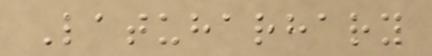Latuharhary
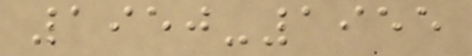1950-1955
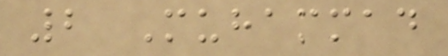2 Muhammad
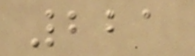221
